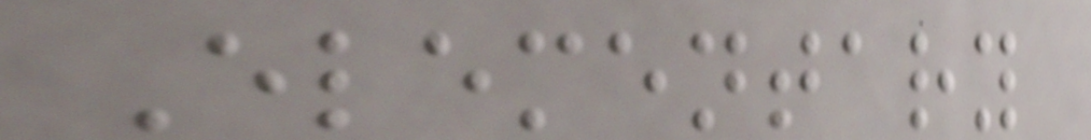Elementary
